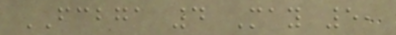FCBGA 4 May 5,
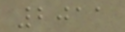2011
